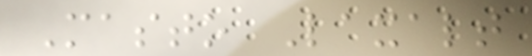Masto Laxalt
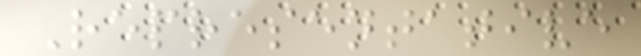Representative
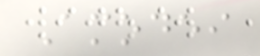Amodei
